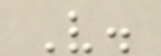V.
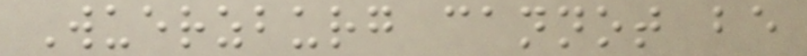Wuerzburg cannot be
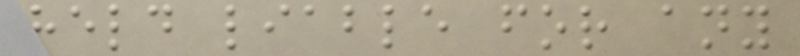held liable for any
